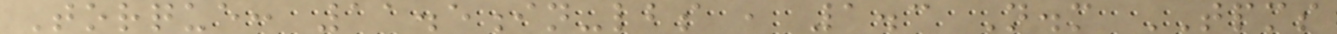Torque: 11.5in-lbs , 1.3 N.m TPMS
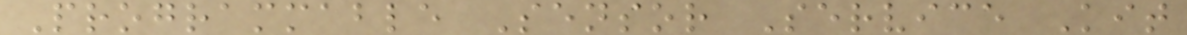Programmable Sensor Service Kit
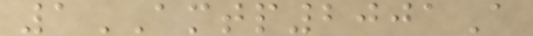1AMTP2001A
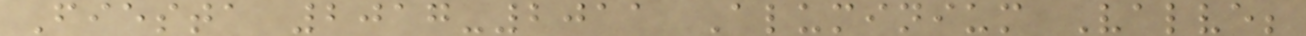Fiesta 2017-2011 Aluminium Valve;
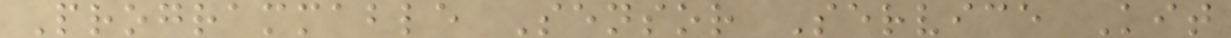Programmable Sensor Service Kit
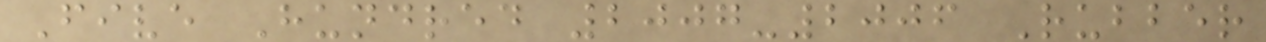Five Hundred 2007-2006 Rubber
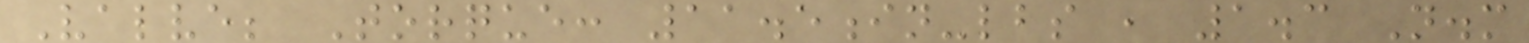Valve; Torque: 11.5in-lbs , 1.3 N.m
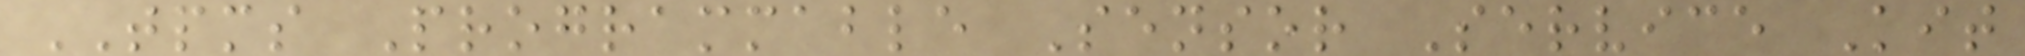TPMS Programmable Sensor Service Kit
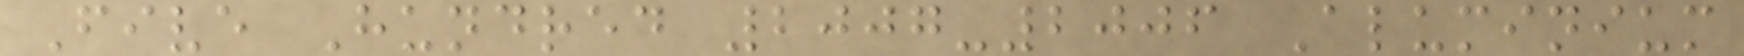Five Hundred 2007-2006 Aluminium
